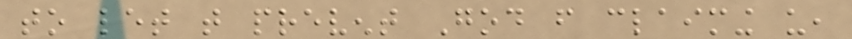to let that prevent God from claiming us,
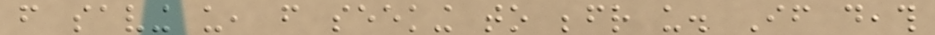from saving us, from seeking to befriend us. If death
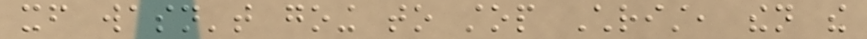itself wasn't going to stop Christ, then the
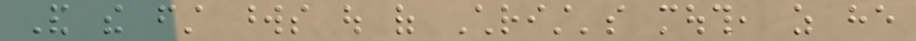And the first words out of Christ's mouth, as he
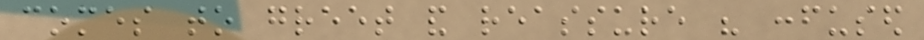comes to greet and reassure his confused
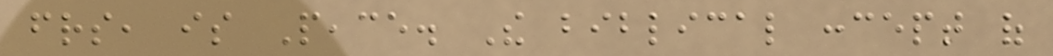friends, is Peace. The biblical concept of
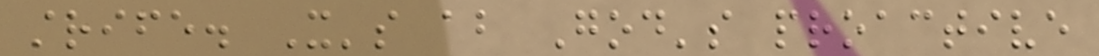strife. It's about God's proactive
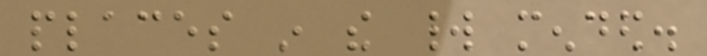places in the world mended.
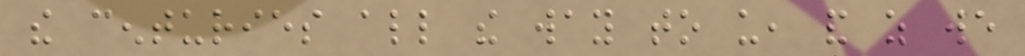the centuries all the way to us, and as we
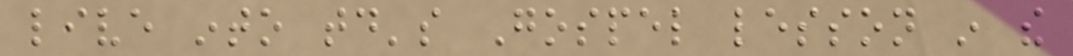live into today's Gospel lesson in the
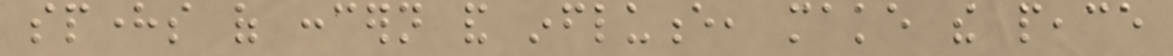spheres of concern and influence, make the peace
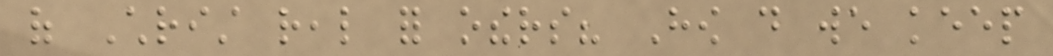of Christ real for others? How do we keep
